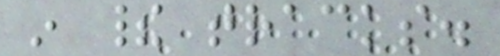in their tracks.
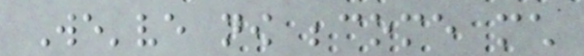We've now become much
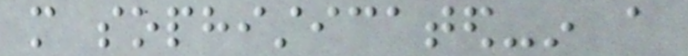more sophisticated-in a
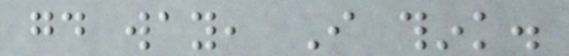good way, I think.
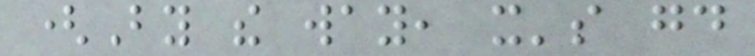(By the way, it's good
